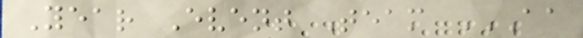Year Event Team AA
